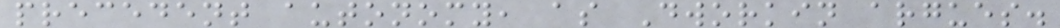precedent autonomy, as Dworkin argues.
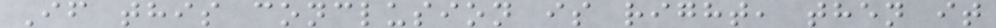If this conclusion is right, then it
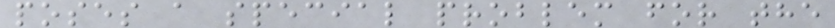poses a special problem for the
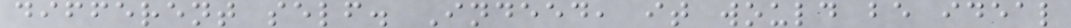different self. Indeed, it would be ideal
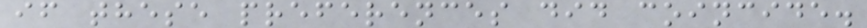if these preferences did coincide.
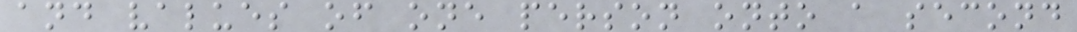and values of one person onto a second
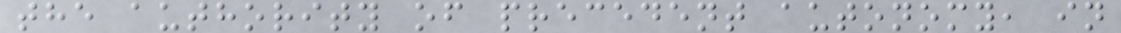the authority of precedent autonomy, in
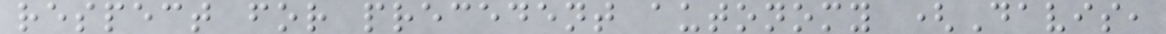respect for precedent autonomy (Davis,
